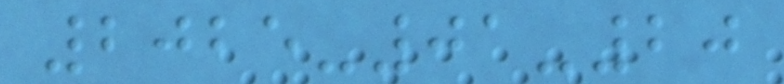2025-01-20
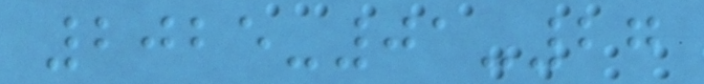2025-01-27
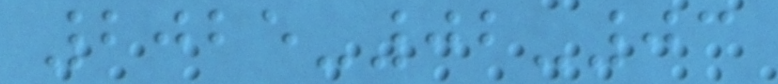2025-02-03
